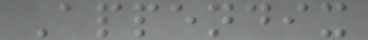Appendix
